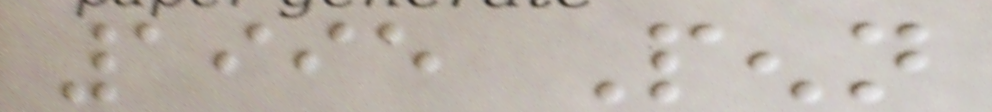1995 Penn
